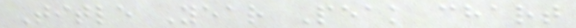Title Year Peak chart
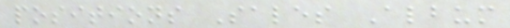positions Sales Album
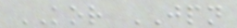KOR JPN
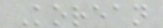Korean
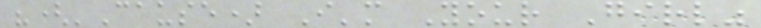"('Cause) I'm Your Girl"
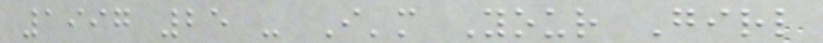1997 25 - I'm Your Girl
